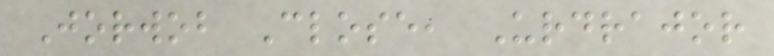Jorwob Close, Urdrajor
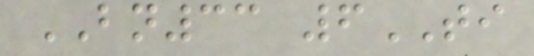BN33 6TI
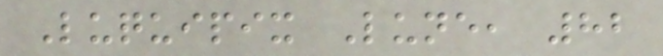Luquipix Lune, 82
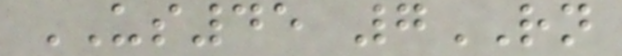US45 7RN
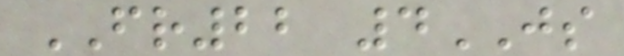FR22 4JS
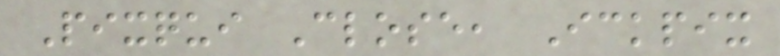Pixqui Close, Ickpix
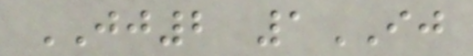JJ2 1IJ
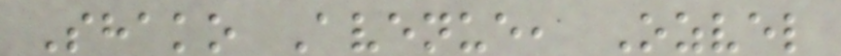Shako Avenue, Ozvel
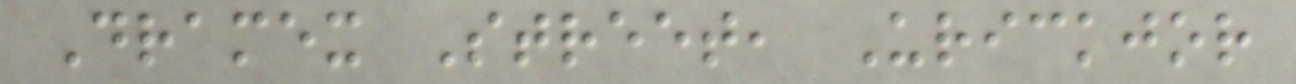Dramex Street, Urickjor
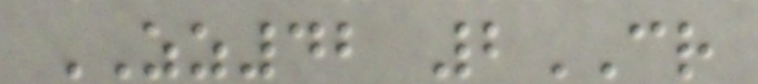ZZ42 2CR
